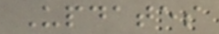Updates
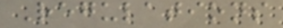Regulations
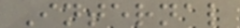Internal
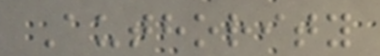Authority
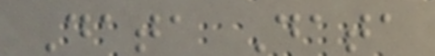Data Data
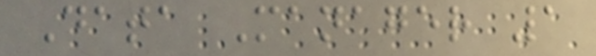Data Manager 1
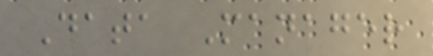Data Manager
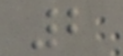2
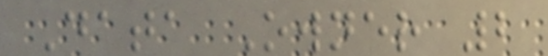Data Owner 2
